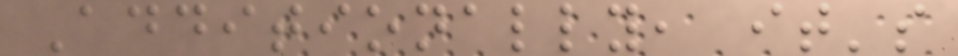Additionally, it's
